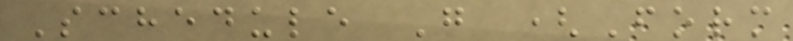Schedule G (Form
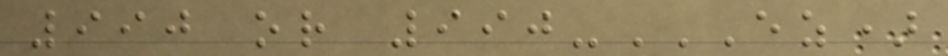990 or 990-EZ)
